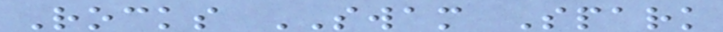Rocks SWAM Spark
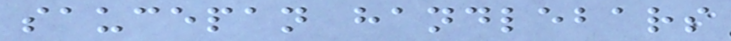saucepan handlebars
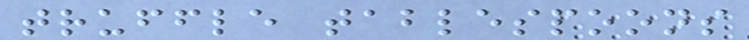truffle tablespoons
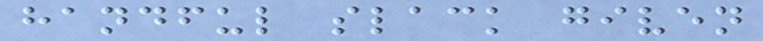handful slack given
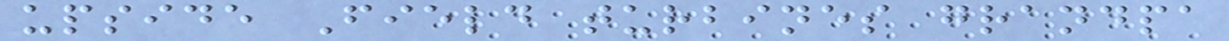upside Field turbines grandpa
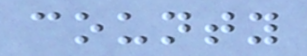county
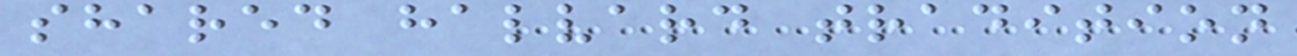shared halvard tradition
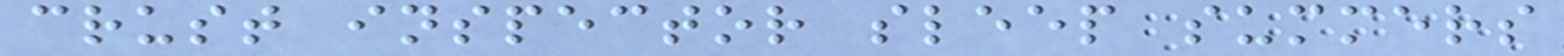crust inspector sleep summers
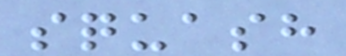squash
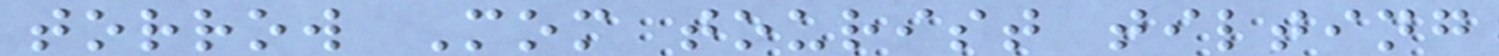torrow Mom tourist tilting
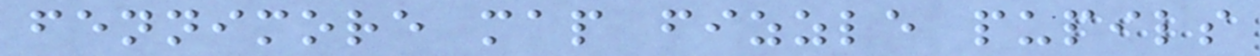fennimore map fizzle pupils
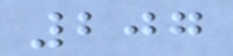207
